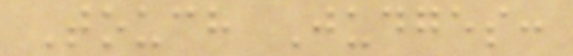Touch Judges:
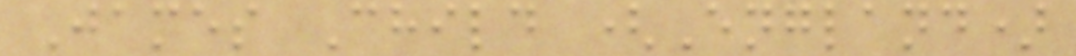James Child (England)
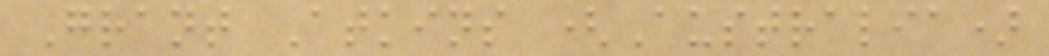Grant Atkins (Australia)
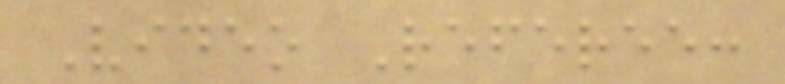Video Referee:
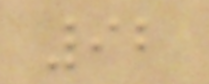92
